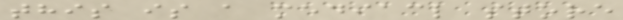this is a mediacl store
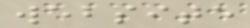website
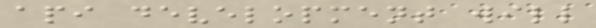api development will
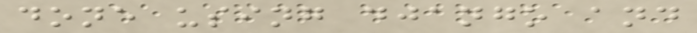done using django and
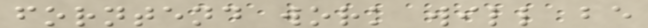forntend work will be
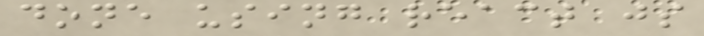done using react js
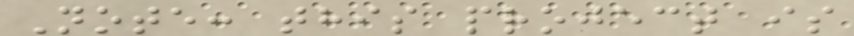Note: this project is
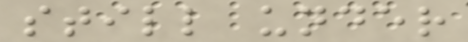still under
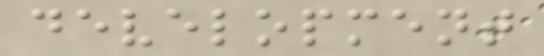development
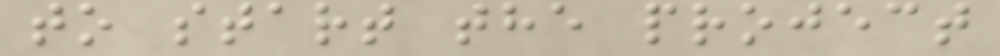to start the project
